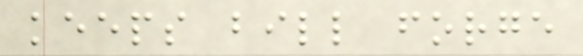keeps bill forge
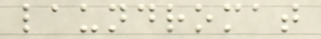laundromat
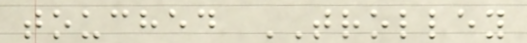touched TROLLEY
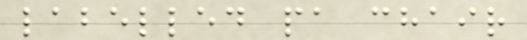labelled pa chair
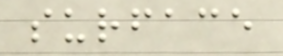surface
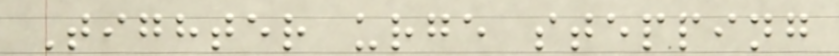Tighter urge stepping
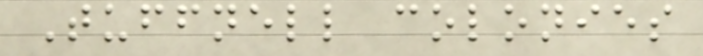Tuffnell colonies
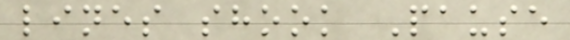lines shook Pause
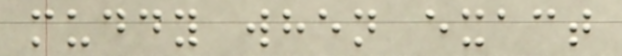muddy when exact
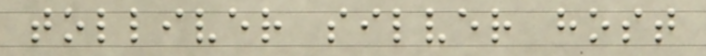tolliver silver host
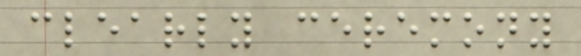clearly ceremony
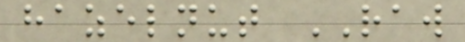hazelnut RAW
